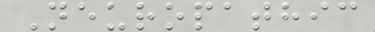Neuropathic
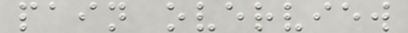pain overview
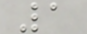1
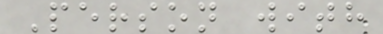Person with
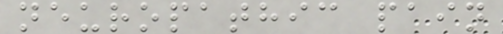neuropathic pain
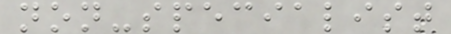non-specialist
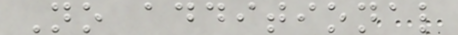No additional
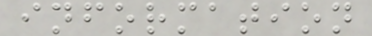information
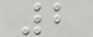2
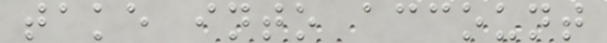take into account
